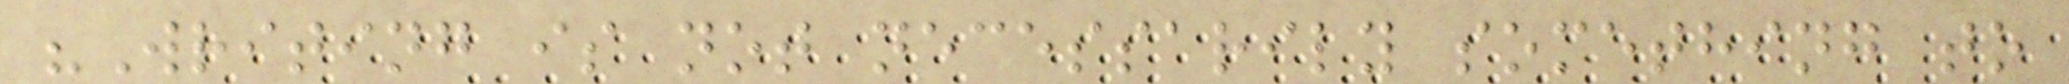"Writing is not necessarily something to
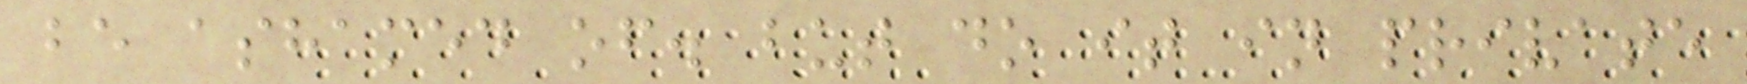be ashamed of. but do it in private
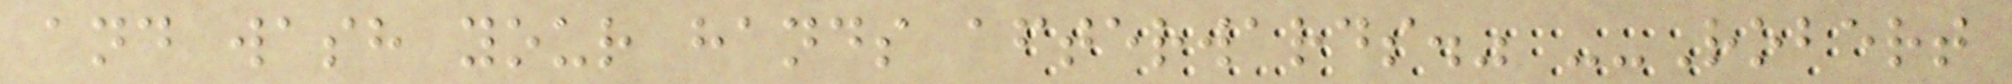and wash your hands afterwards." --Robert
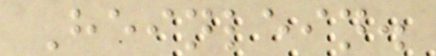Heinlein.
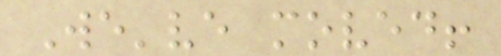We've moved!
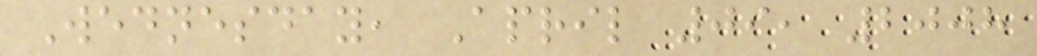Wednesday, April 09, 2008
